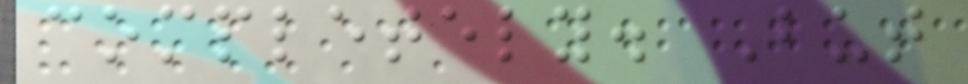completely. But
